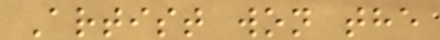Artist won the
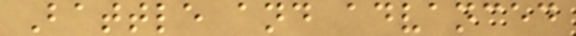Battle and advanced
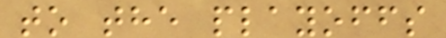to the playoffs
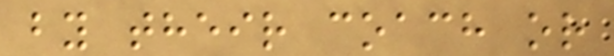by their coach or
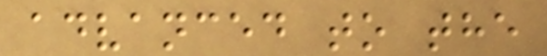advanced to the
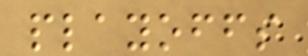playoffs
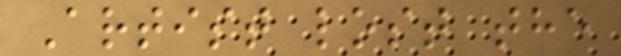Artist lost the
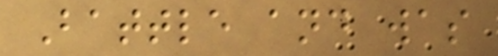Battle and was
